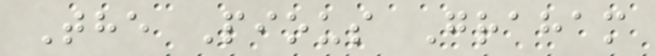The Pious Graham
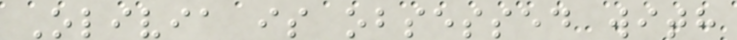Olivia is obsessed with
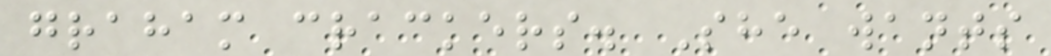graham crackers. She wants
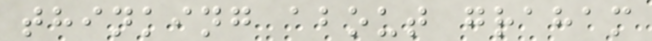thinking about graham
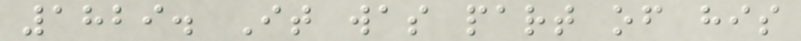1829. It was part of his
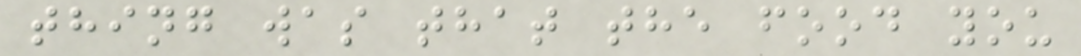thing was that the food you
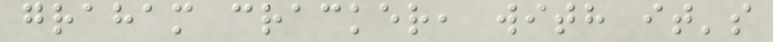graham cracker, with it's
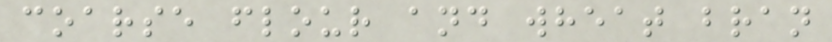coarse flour and wheat bran
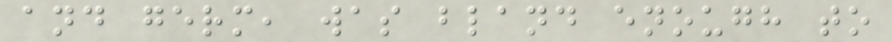and germ, was bland enough to
